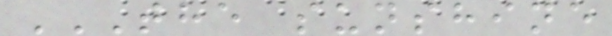THE SUNSHINE
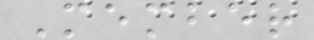Member
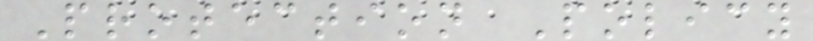Protection Policy
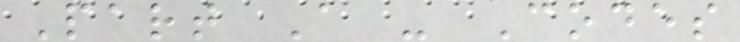Part A - Codes
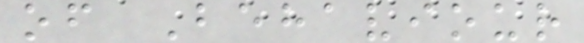of Behaviour
